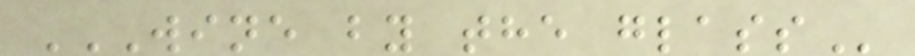WINE BY THE GLASS
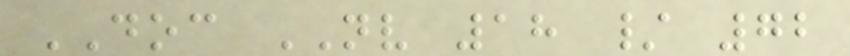DOC NV 18 / 72
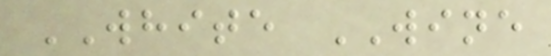WHITE WINE
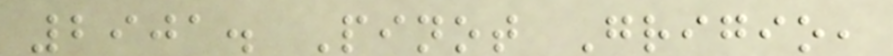2901. Pinot Grigio,
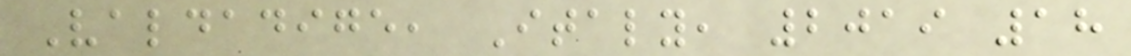Valdadige, Italy, 2019 18
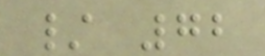/ 72
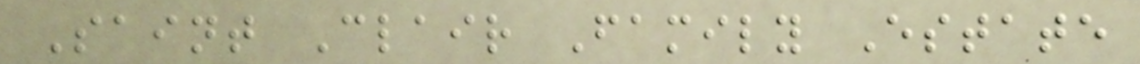Saint Clair Family Estate
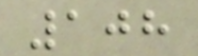108
